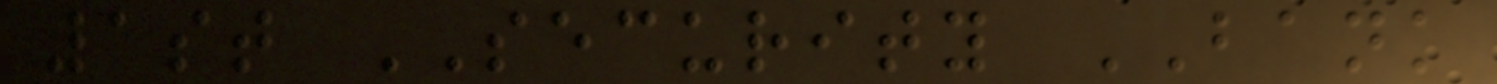1st SECURITY BANK
